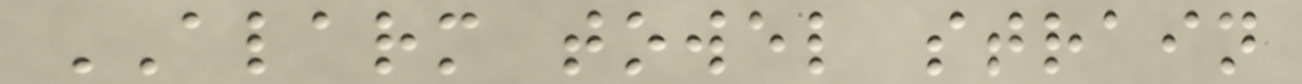ALARM towel strain
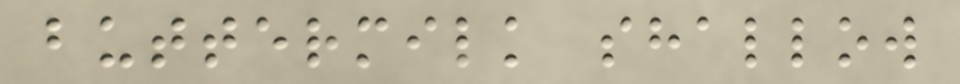buttermilk shallow
